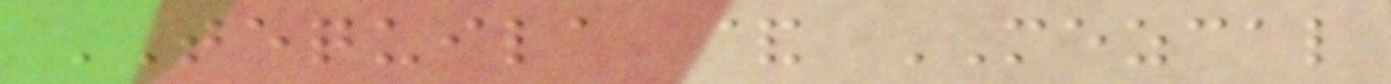TEQUILA & MEZCAL
